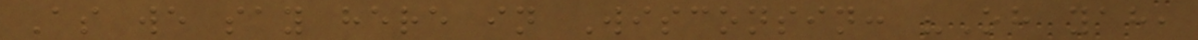As we say here in Wisconsin: "Oh yah,
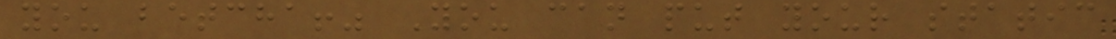you betcha!" You can put your static
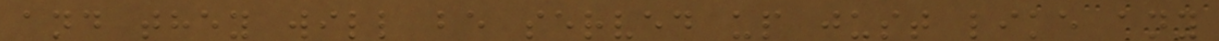and they will be served up just like any
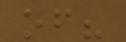of?
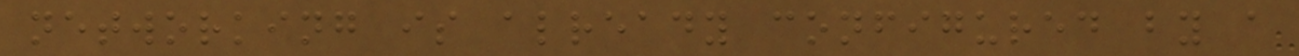networking is already configured by a
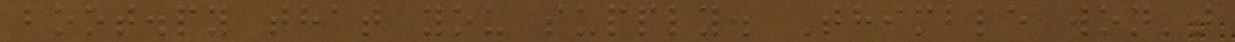boot.py that you supply. Thimble won't
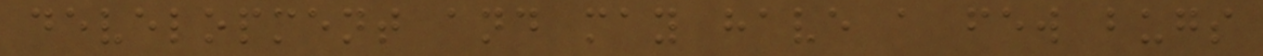development and may have a few bugs
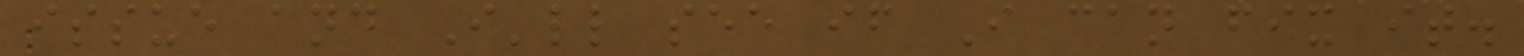issue and I'll see if I can fix it.
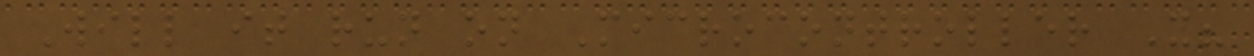Will it run on Microcontroller X?
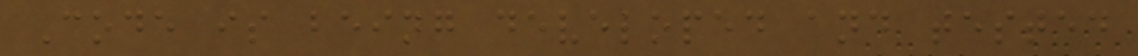Code is being developed and tested
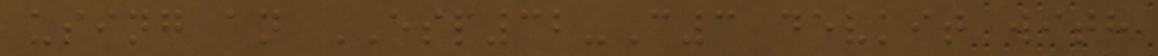using an ESP32-C3 devkit with
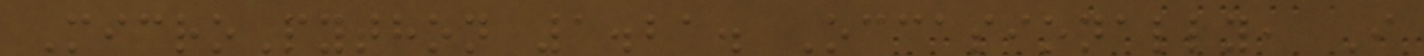MicroPython 1.21. Occasionally, I
